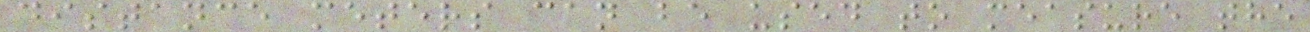distance meters can be used to measure the
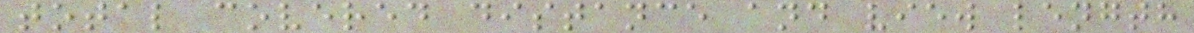total covered distance and view length
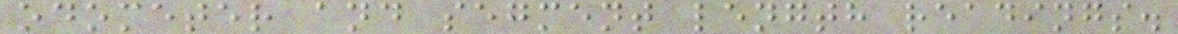odometer and segment length readings.
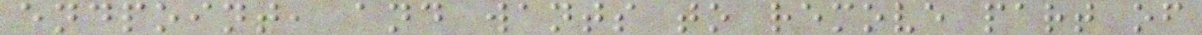endpoint, and wants to remove part of
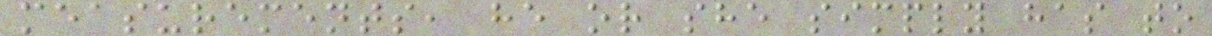measurements, he or she simply has to
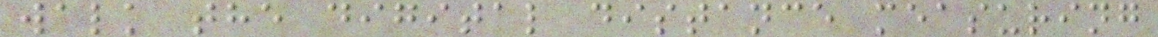walk the digital distance measuring
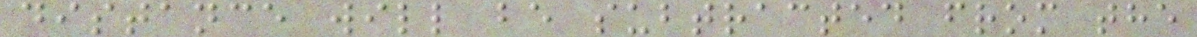distance will be subtracted from the
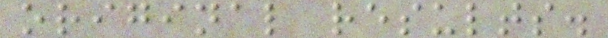original results.
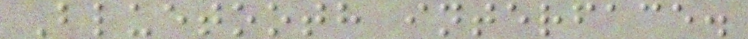Bluetooth interface.
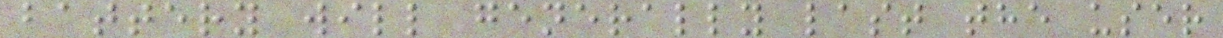battery will generally last the user
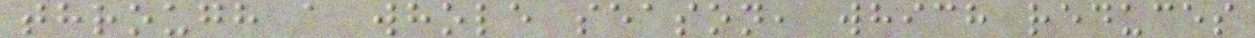through a whole season, which reduces
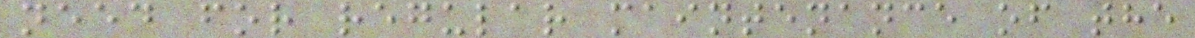need for regular maintenance of the
